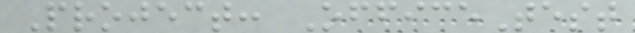Project: OfficeTest
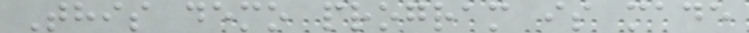This demo program is made
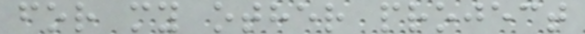for my other project
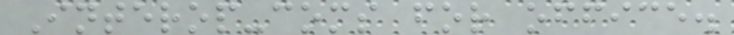Interop-coms for office.
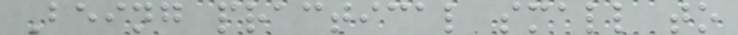Being practical small to
